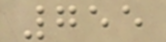755
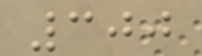300
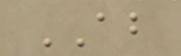AB
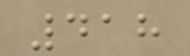418
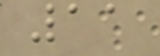11
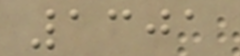1301
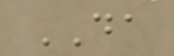DA
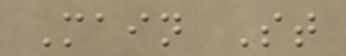Main St
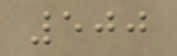500
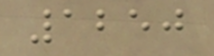1250
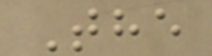The
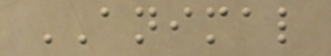ANIMAL
